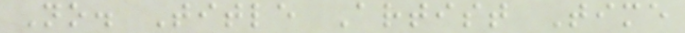No. Title Artist Time
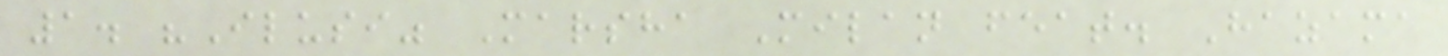1. "Ilusi" Marsha Milan feat. Hazama
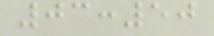03:50
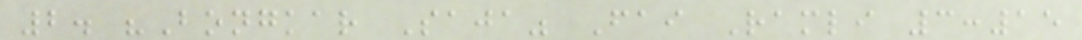2. "Bongkar Saja" Fai Ramli 3:15
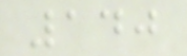140
